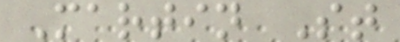Martin St
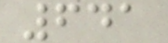641
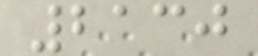2130
